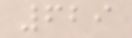629
